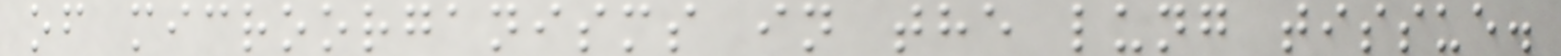of microorganisms in the lung tissue.
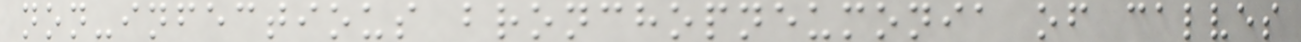non-infectious bronchopneumonia of calves
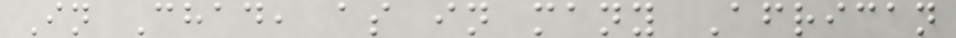In Chad, as in many African
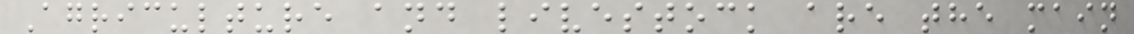Agriculture and livestock are the main
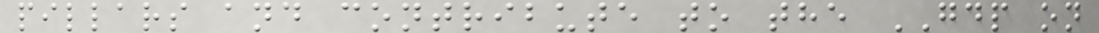pillars and contribute to the GDP on
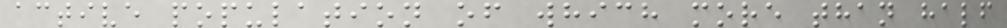active population of which more than half
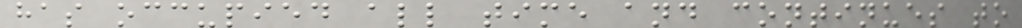has occupied all time and continues to
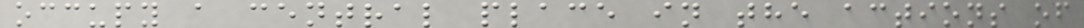occupy a central place in the actions of
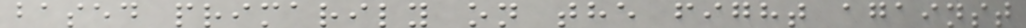based primarily on the fight against
